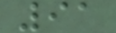91
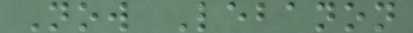Now Lebanon
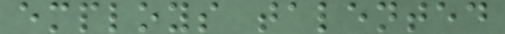employs talented
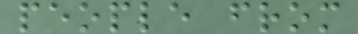people from
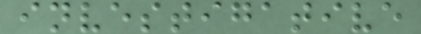investigative
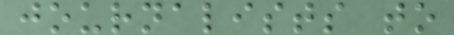journalists to
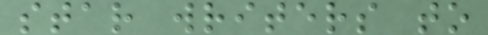star writers to
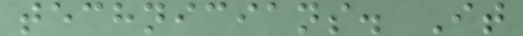technicians. It
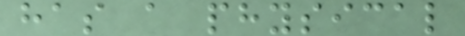has a physical
